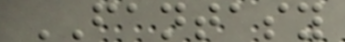FANTASY
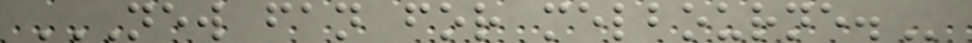NEW FAN FOR MELBOURNE.
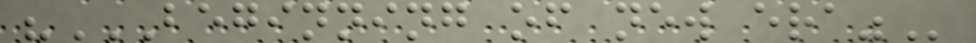"BEGINNING OF NEW ERA"
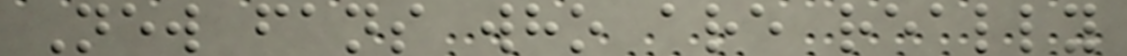New fans who are really
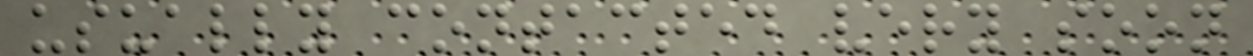usually contacted very soon
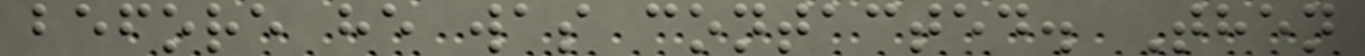before he was contacted. Then
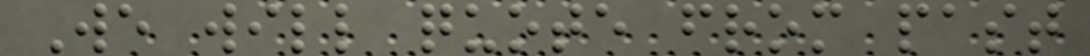We will quote from past
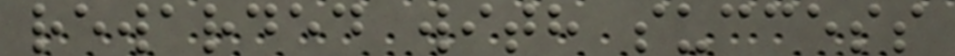rewarded with success
